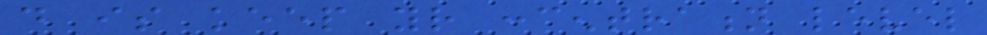do is keep your concentration level
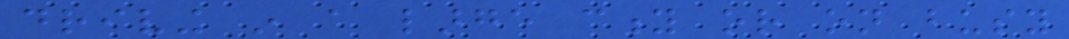driving in a large city or on busy
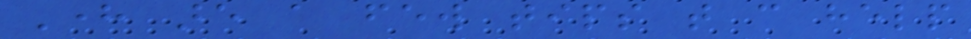Here are a few tips that can help
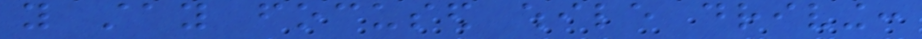you stay focused while driving:
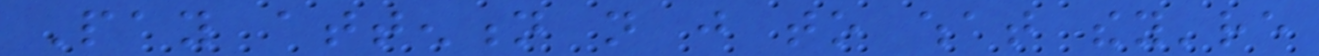Pay attention not just to what they're
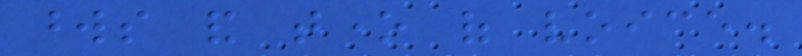words and tone of voice.
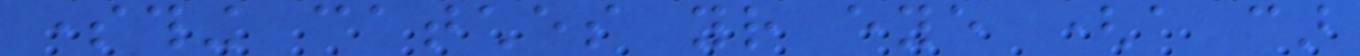something catches your eye (a car
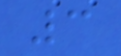3
